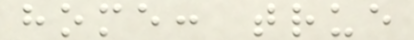home: true
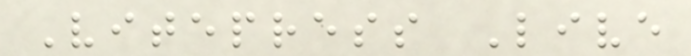Vitepress Live
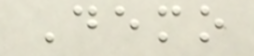Demo
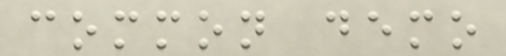common demo
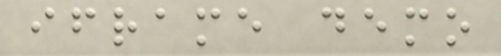iframe demo
